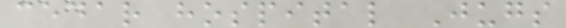cedar hospital Jugs
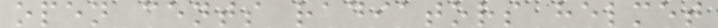open cents radiators helmet
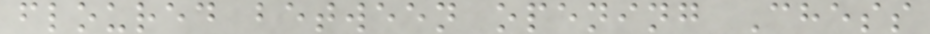floured between opening Chess
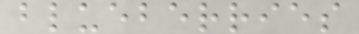blueberries
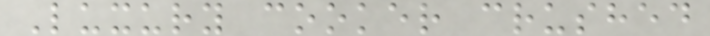Luxury cooker crushed
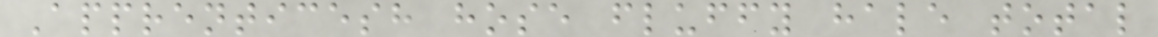Apprenticesh hose fluffy hale total
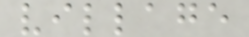village
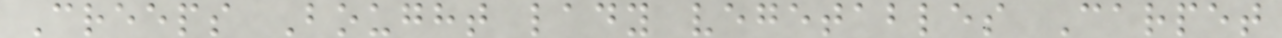Creeps Bought lady vegetables Carpet
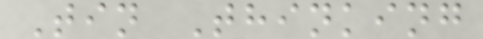Tin Thinking
